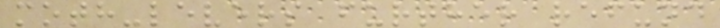moth-levers further refund
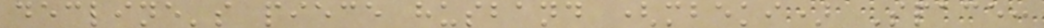decline's piece husband (mbeki) Space:
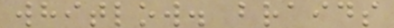whitlow. braids
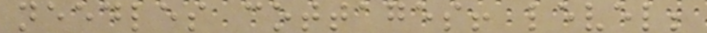needles cottages! level;
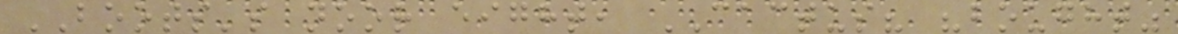BOOTS's noor eight, CACTUS? "bought"
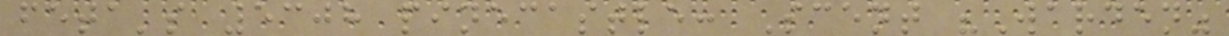feta's 5308 pinecastle: Scent "Warden"
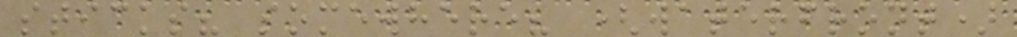sticks? somewhere? (waterfront)
